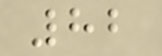82
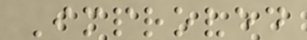Improved
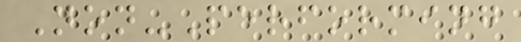Non-Performing
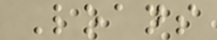Loans
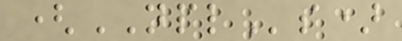(NPLs)
